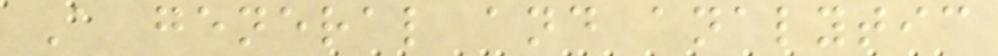A general and analytic
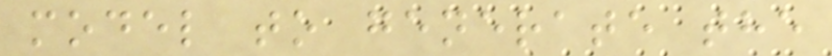model to generate the
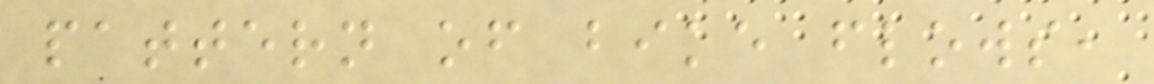pattern of bike flows,
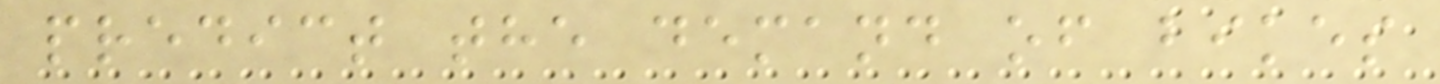predict the demand of bikes
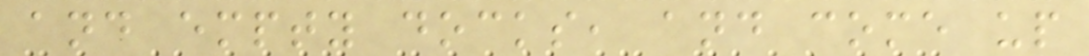and empty docks, and come up
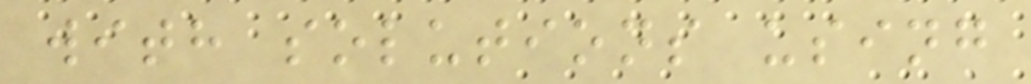with solutions using
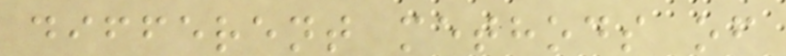different methods of
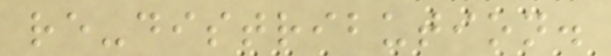re-distribution.
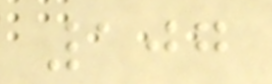107
